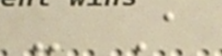- A
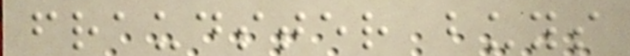fraudster buys
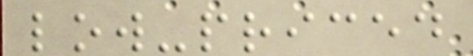low-priced
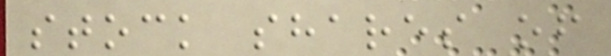stock shares of
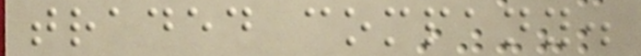traded company.
